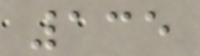135
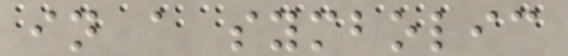in a symbolic
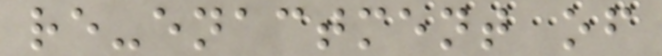re-enactment of
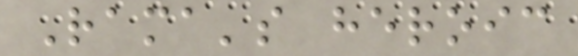Rama's heroic
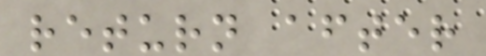return after
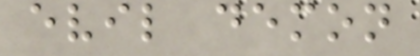evil demon
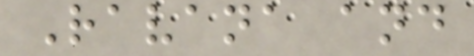Ravana and
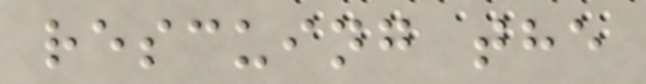rescuing the
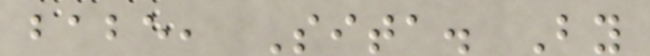babe, Sita. By
